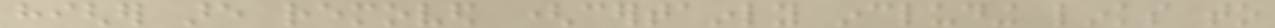higher are removed (certainly including links to
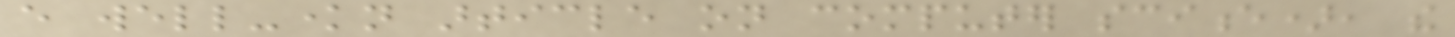every well-known article on computer science), the
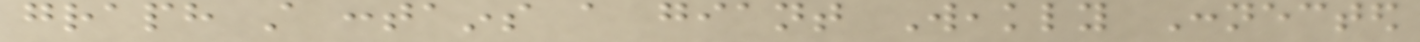graph still contains a giant Weakly Connected
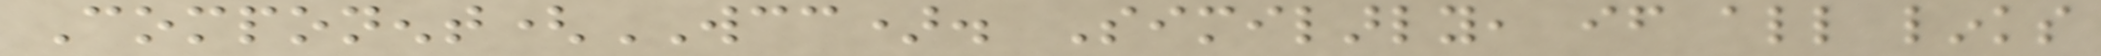Component(WCC). Similarly, if all links
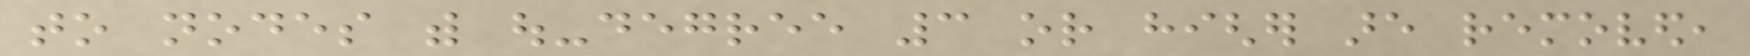to nodes with out-degree 3 or higher are removed,
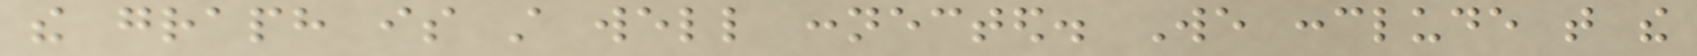the graph is still well connected. We conclude that the
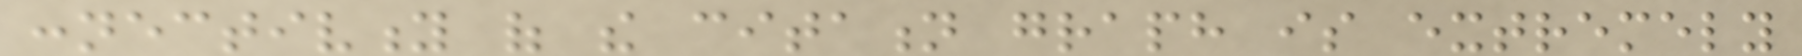connectivity of the citation graph is extremely
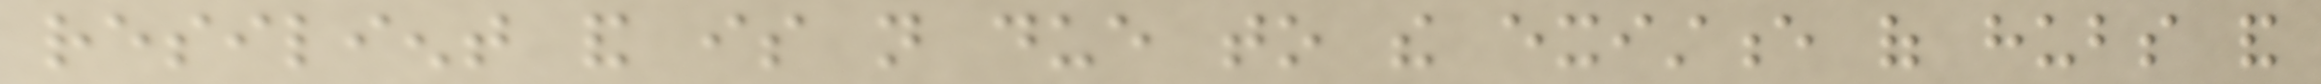resilient and is not due to the existence of hubs and
